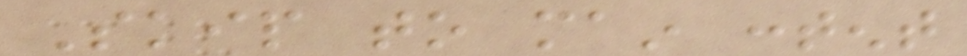Skip to main content
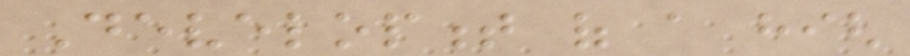Development of a high
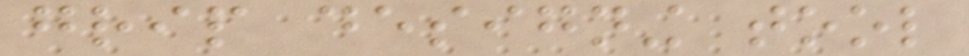grip designing tool
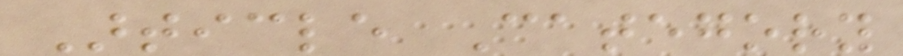Article Category
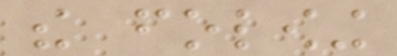the folowing
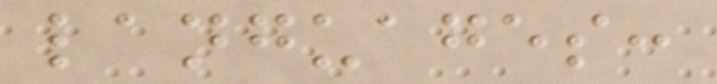languages:
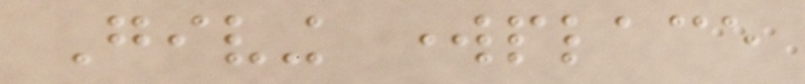Giving workplace
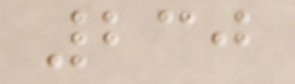230
